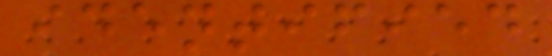identified
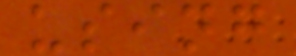using
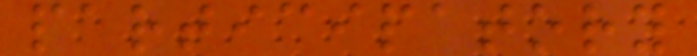participatory
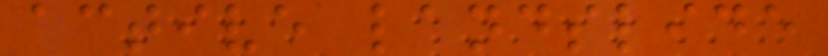active landslide
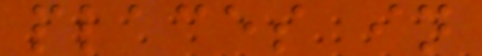places in
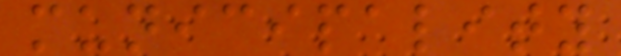municipality
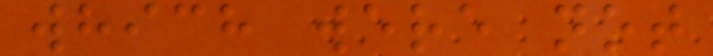which were not
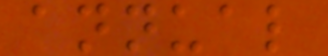annual
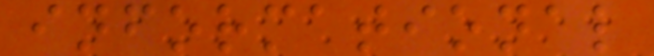informational
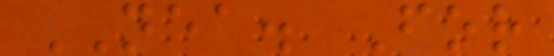NEA. For
